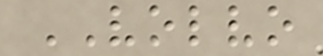VOLVO
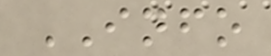INFO
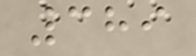389
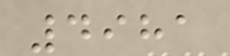4981
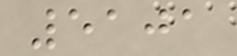5101
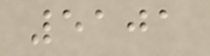5101
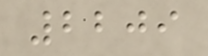2209
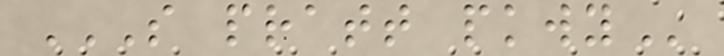S PRATT PKWY
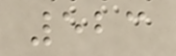523
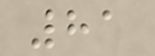81
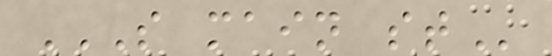S MAIN ST
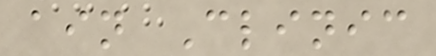ain Clinic
